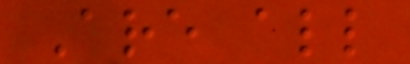Are all
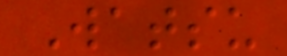Watsu
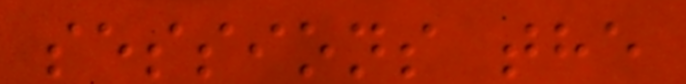sessions the
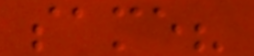same?
